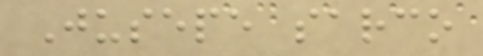Jusepe sarco
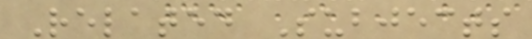Related Subjects
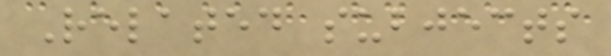Related subjects
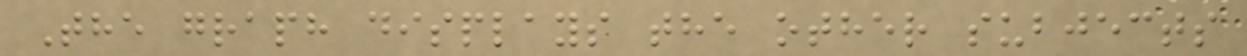The graph displays the other subjects
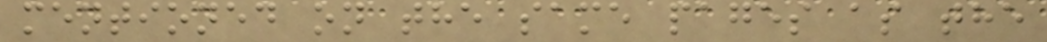mentioned on the same pages as the
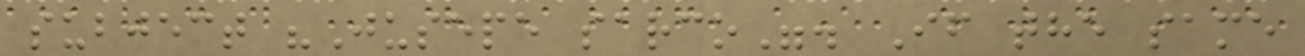subject "Jusepe sarco". If the same
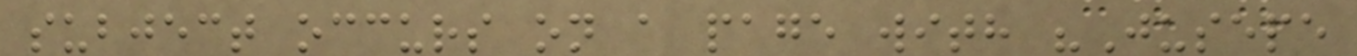subject occurs on a page with "Jusepe
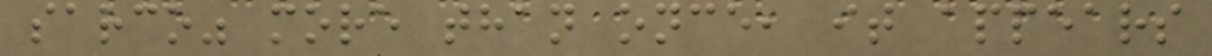sarco" more than once, it appears
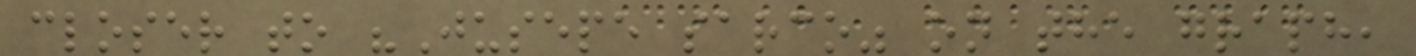closer to "Jusepe sarco" on the graph,
